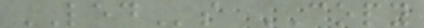LEDs COPY
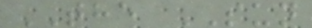THE SUN
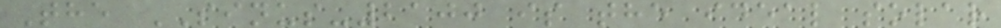The SINUS-2100 is the ideal solar
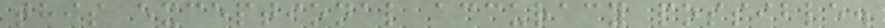this exceptional accuracy possible.
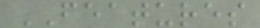FEATURES
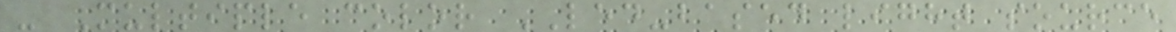- Multiple color LED-based light source
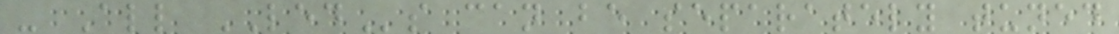- All LEDs can be separately tuned
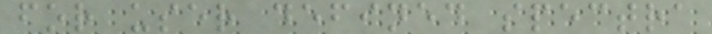for user defined spectra
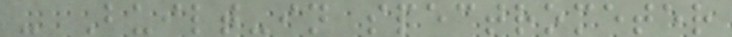- Built-in spectrometer
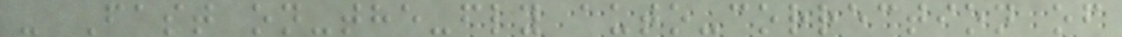- Fast on-the-fly auto-correction of
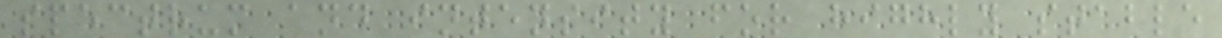spectrum and intensity for highly stable
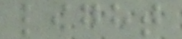light
